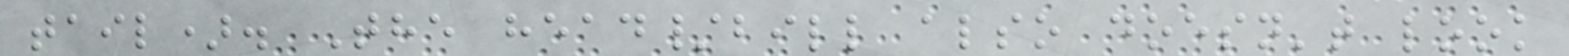tail). The head/bill also doesn't look
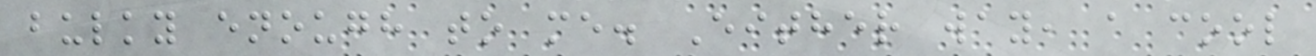bulky enough to me. Either way, a cool
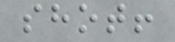shot!
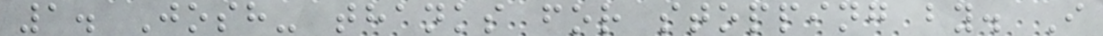1. Josh- thanks for stopping by. I
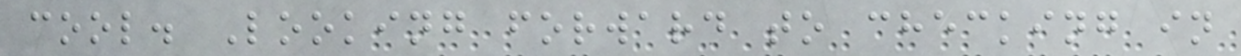cool. Looking forward to checking in
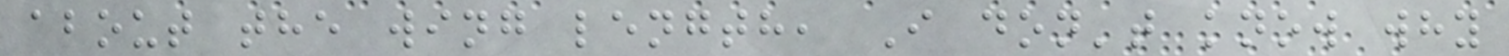about the wing length, I don't know why
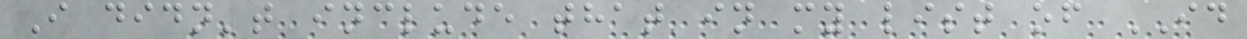I didn't include that in my list of ID
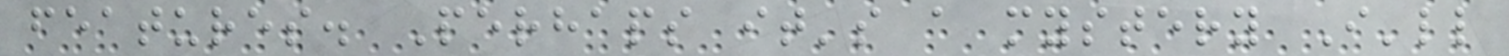features. Perhaps it's a mystery I'll
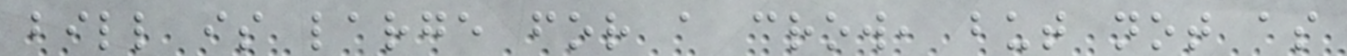bill is large for a crow, but not as
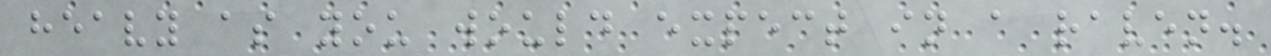heavy as you would expect in a raven.
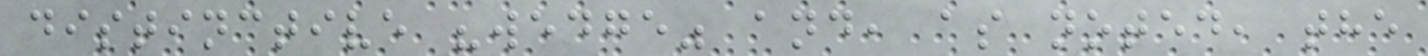distinctive "wedge" and, as noted, the
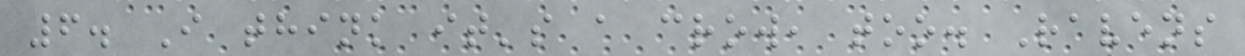6. I think it's a crow, too. Ravens
